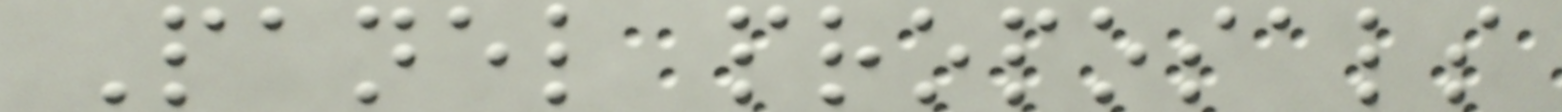Panel proposals
